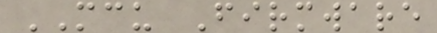MCU Firmware
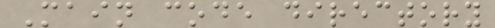Main code directory
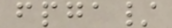fpga/
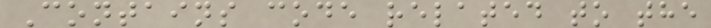Contains code related to the
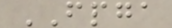FPGA
